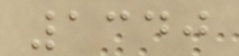1340
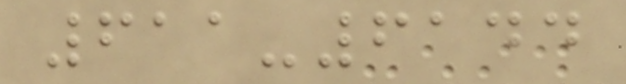611-6144
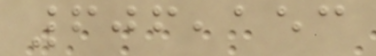606,153
